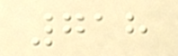718
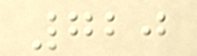720
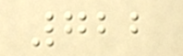722
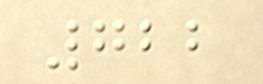722
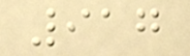917
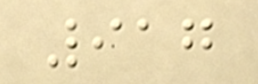917
